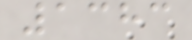1383
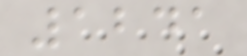1241
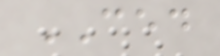CED
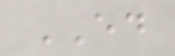ED
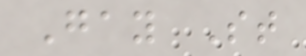Gay St
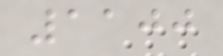1100
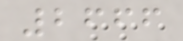2666
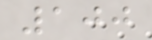100
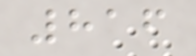816
